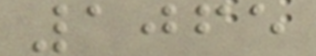1065
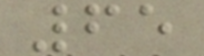65
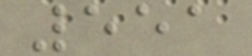551
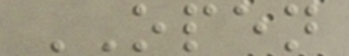OPEN
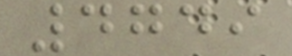4749
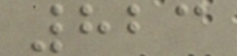823
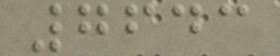7643
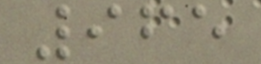965
